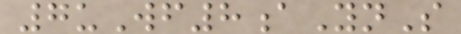7uWf8aYnS
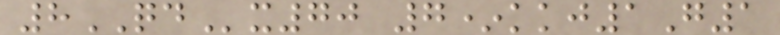8QDx70 7*kkj1G1
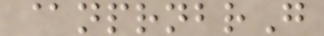@nprnbrG
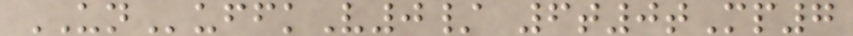UNuffkV0/ 6t0tMp7
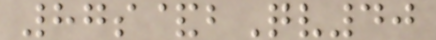87s&bQv40
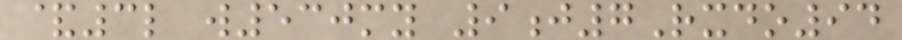&3l w530my 9j7Rxdo94
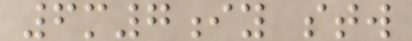6m7iy stw
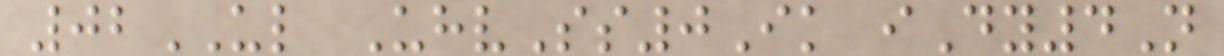02UL UhvSs0Ik iDy4N
